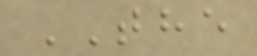THE
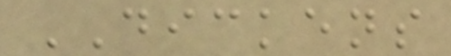DICKENS
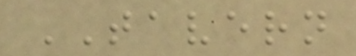TAVERN
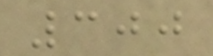300
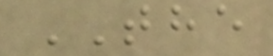THE
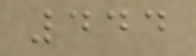444
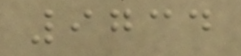9734
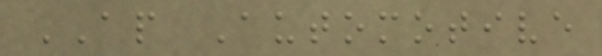AP Automotive
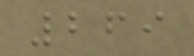269
